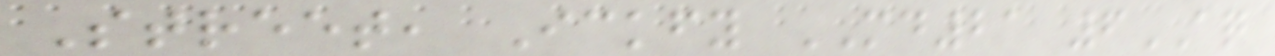Street, Ickfy MD21 6AQ
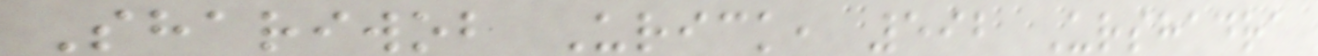Shariwob Urick, 592 Urshadra
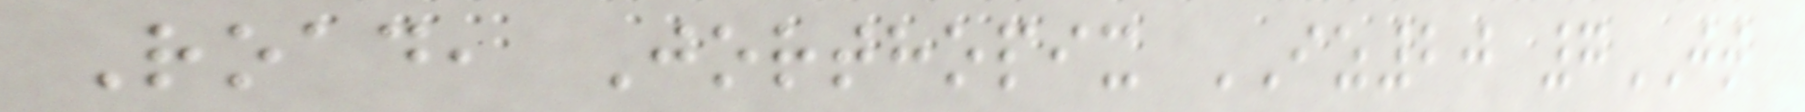Road, Jorthopix IZ20 7JT
